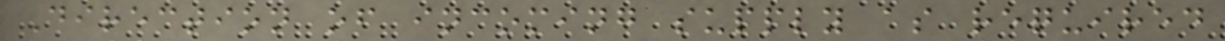Direction of incoming supply as required
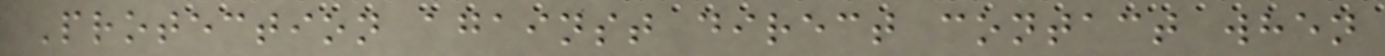Protection against direct contact when
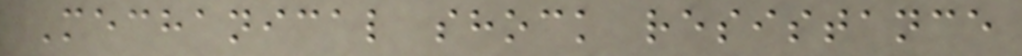Mechanical shock resistance
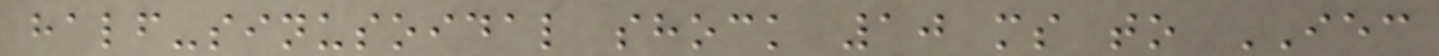half-sinusoidal shock 10 ms to IEC
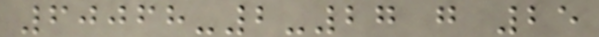60068-2-27 g 25
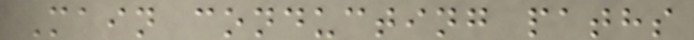Main conducting paths
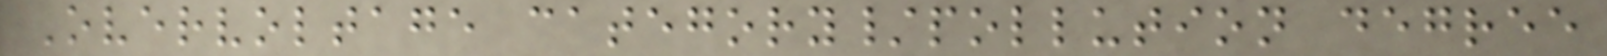Overvoltage category/pollution degree
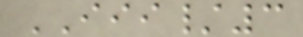III/3
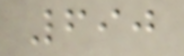690
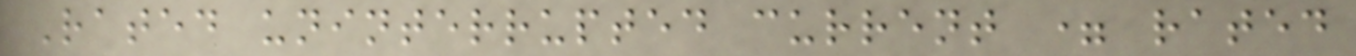Rated uninterrupted current = rated
